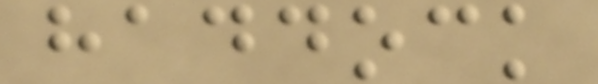haddock
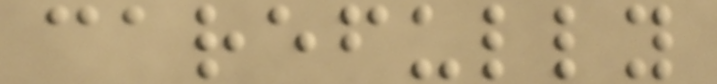carefully
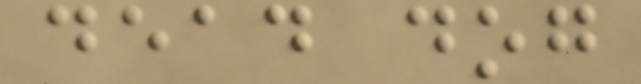dead dog
